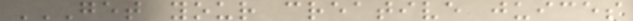GET YOUR CREATIVE JUICES
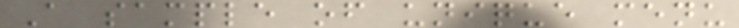A sample of unique menu
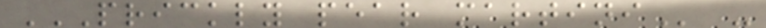PRICKLY PEAR MARTINI -
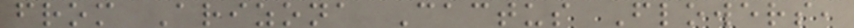from Arizona Cactus Flowers,
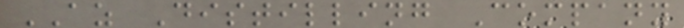AZ Distilling Company
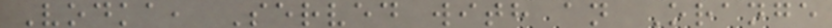Vodka, Served with an Orange
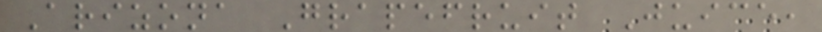Arizona Grapefruit Juice,
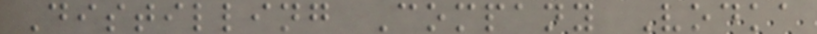Distilling Company Vodka
